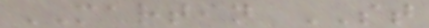MARTIN ST
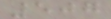507
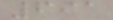691
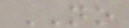NO
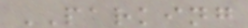PARKING
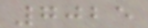7025
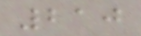210
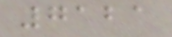7121
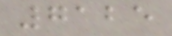7125
